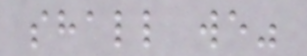shall we"
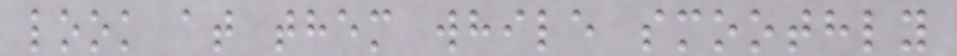look at them while smoothly
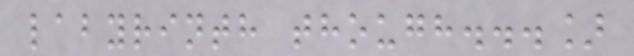labyrinth though...]
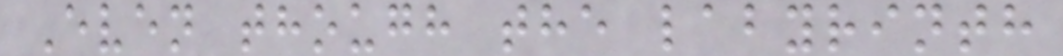Even though the labyrinth
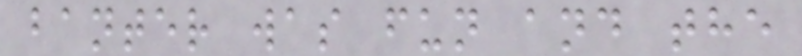banter was fun and the
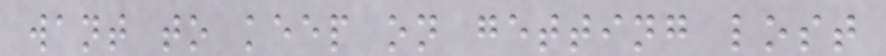want to keep on getting lost
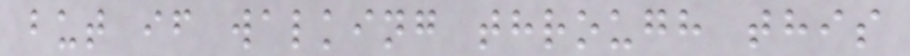but if walking through this
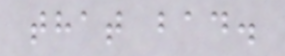that bad.
